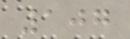107
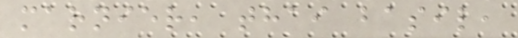marnier, thai basil,
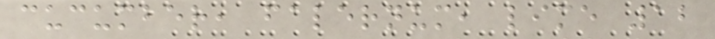cucumber, falernum, lime 12
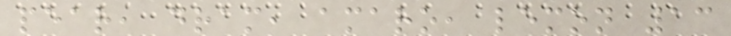pear, dram, amaro, lemon 13
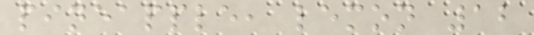pineapple, lemon 12
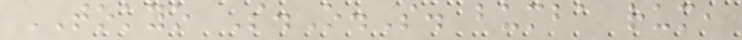TOKYO S.O.S. bumba rum,
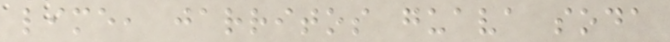lime, jarritos guava soda
